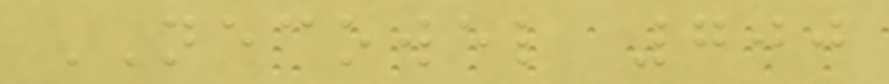NECOWEL 700
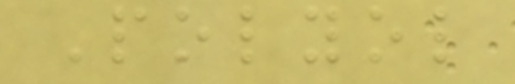Polyol
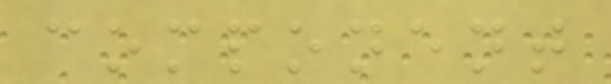component
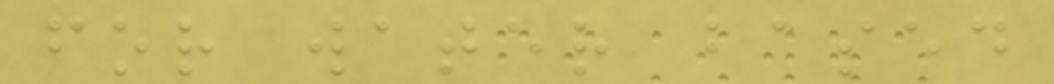for water based
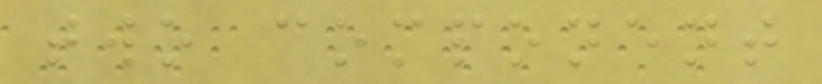two component
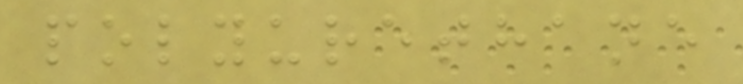polyurethane
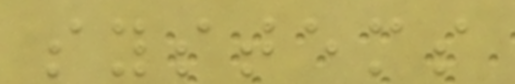systems
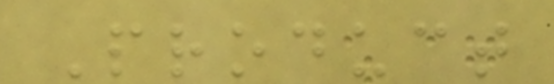Product
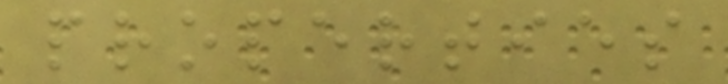properties
